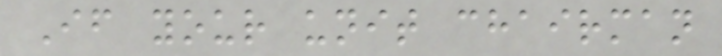If your unit chairman
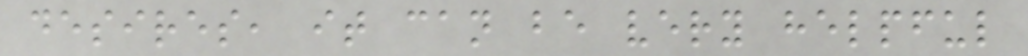desires, it can be very helpful
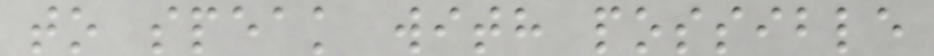to speak with possible
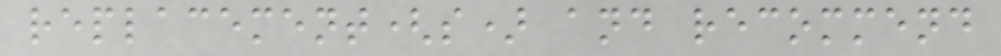replacement(s) and recommend
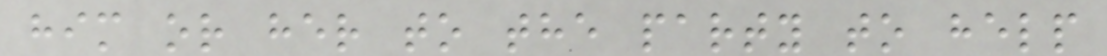him or her to the party to help
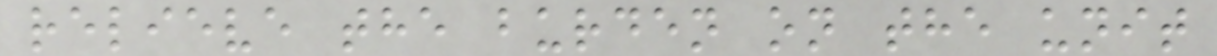relieve the burden on the unit
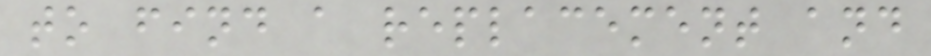to find a replacement and
